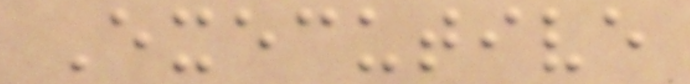Executive
